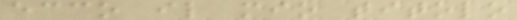ecco il mio titolo
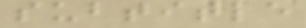subtitle
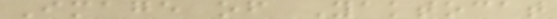Image of Yaktocat
